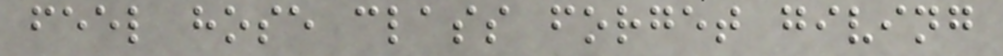feel hose class forget giving
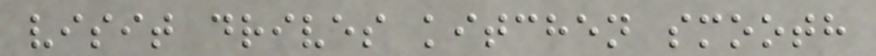visit drives kitchen smooth
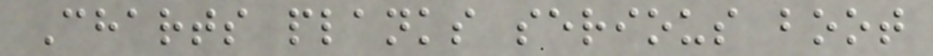Charts planks serious boot
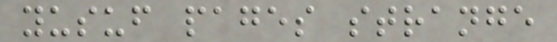yusuf pages strange
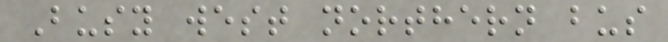Busy west northern bus
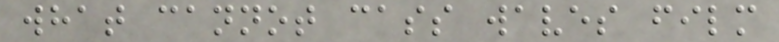what cannot cass waves film
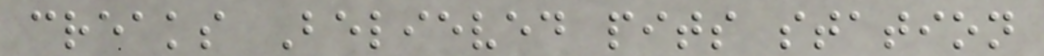creaks Believed pits station
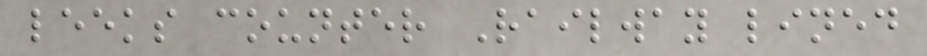leeks counter Railway lined
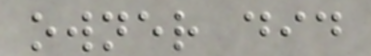owner did
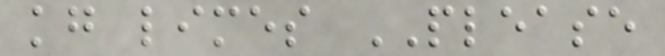kg limes PLEASE
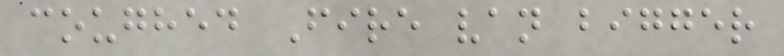coughed Fire van bigger
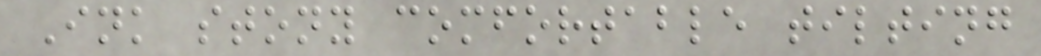Ink stony comfortable tilting
